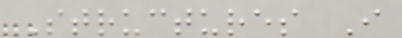Structures I
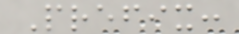Prefix:
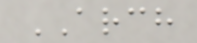ARCH
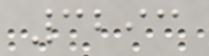3293
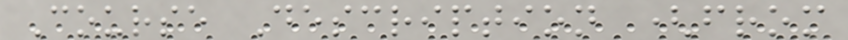Course Description (from
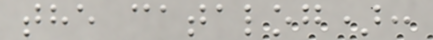the catalog):
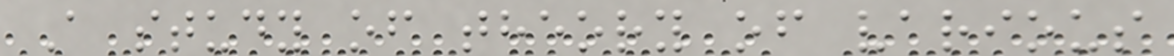A study of theory of various
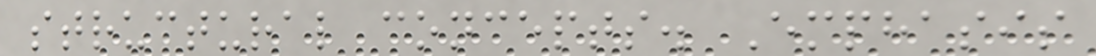structural concepts. Emphasis
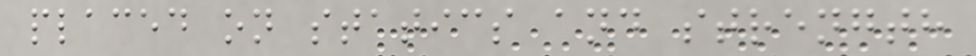placed on statics and strength
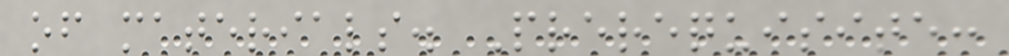of materials. Prerequisite:
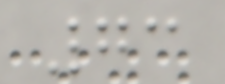73
